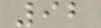92
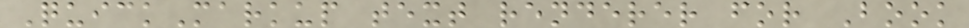QuickMarkup text renderer for Book
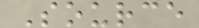Source
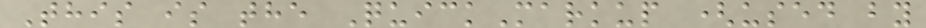This is the QuickMarkup (used by
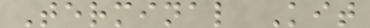Terminal Kit
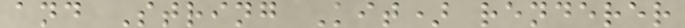and String Kit) renderer
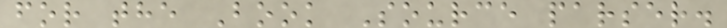for the Book Source parser.
